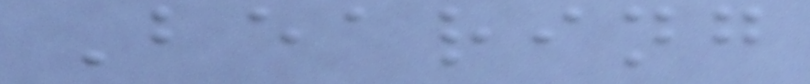Bearing
